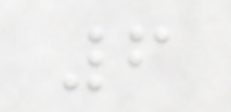6
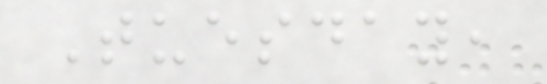Tuesday,
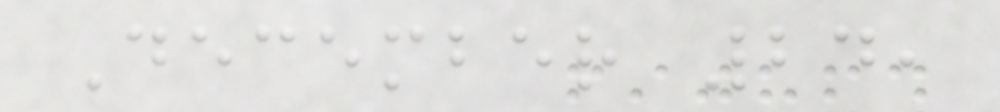December 24,
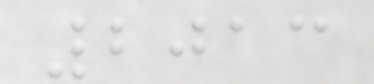2013
